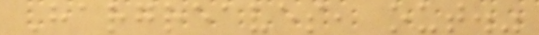Hargreaves, out."
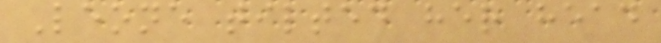Leone tilted her head
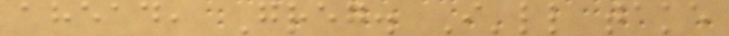ahead, Greg. I'll take
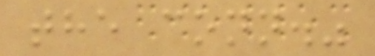the conn."
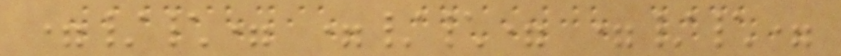=/\= =/\= =/\=
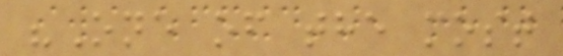"One of the most
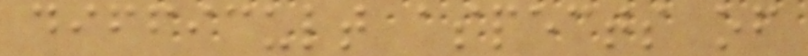difficult aspects of
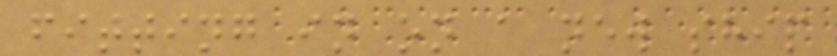fitting in on a new ship
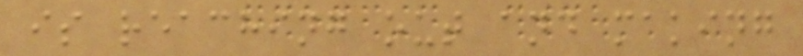is reaching out and making
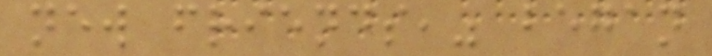new friends," began
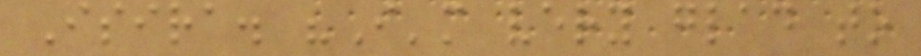Isira. "I'm very glad to
